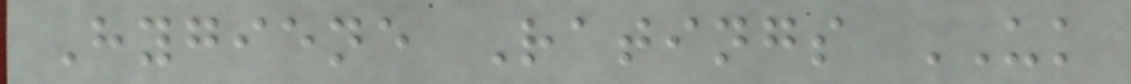Hygiene Ratings UK
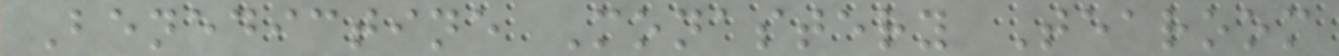Benedictine Monastery Tearoom
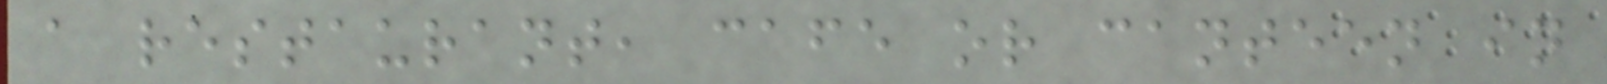a restaurant, cafe or canteen in
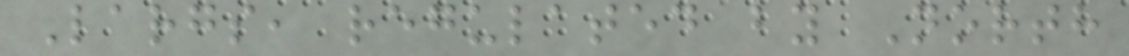Largs, regulated by North
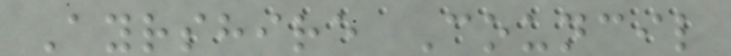Ayrshire Council
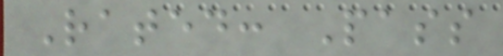Rated: Pass
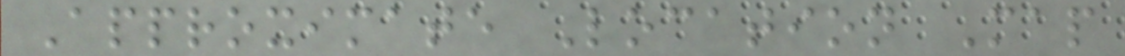Approximate Location Map
